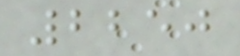2250
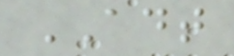ADT
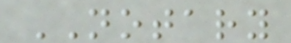NOTARY
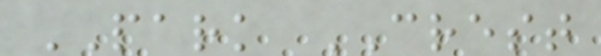PARK CREST
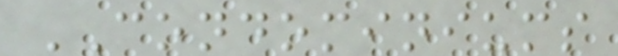CONDOMINIUMS
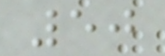50
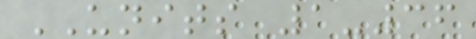UNITS 1-36
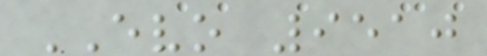EVO 9510
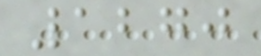1270
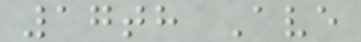17th Ave
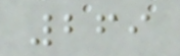269
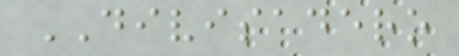DIVISADERO
